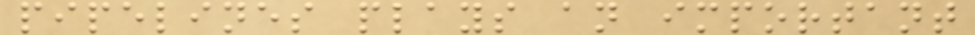pipelines plays an important
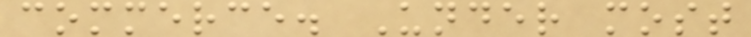commerce. Under most
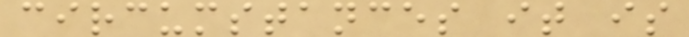circumstances it is
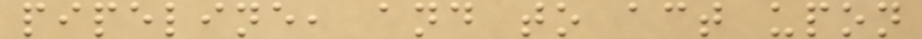pipeline, and to act upon
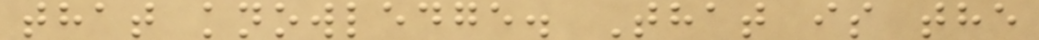that knowledge. That is the
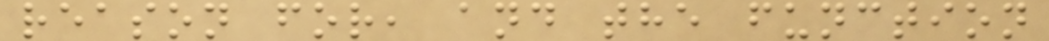reason for, and the function
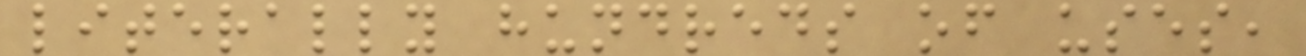literally hundreds of uses,
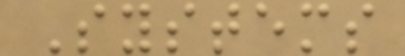Systems
